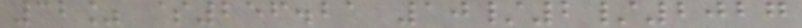32% $256.21 10/2/2027
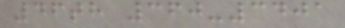46th 360-3401
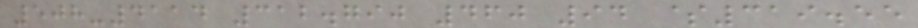508-4114 312.790 460 94 $319.55
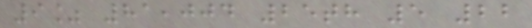9% 81,004 25th 5 22
